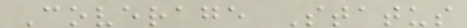Coverage Status
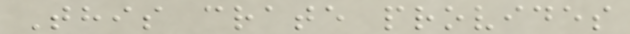This crate provides
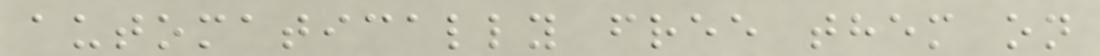automatically free them on
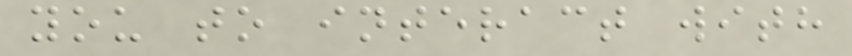you to interact with
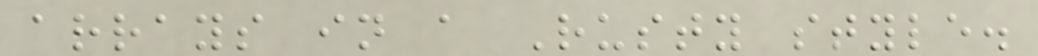arrays in a Rusty style.
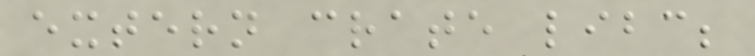extern crate libc;
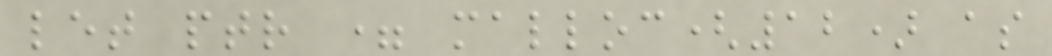let ptr = malloc(12) as
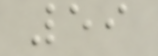59
